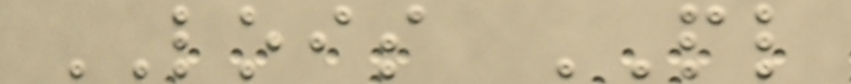LOIS PL
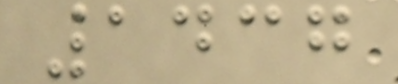1437
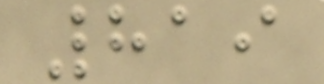819
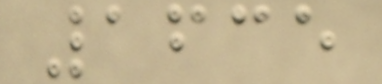1635
